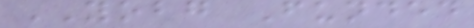YOBG Funded
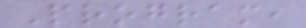Program,
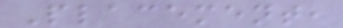Placement,
